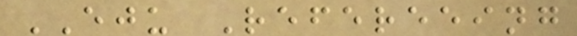EJU Refereeing
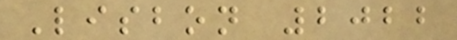Lisbon 2022
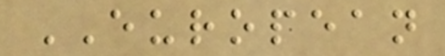EUROPEAN
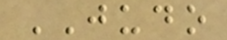JUDO
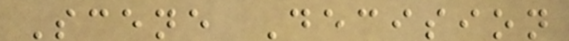Scene Decision
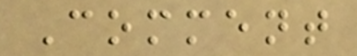Comment
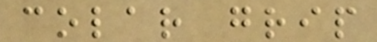colar grip
